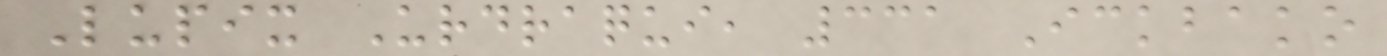Lupix Urdraqui, 331 Ickbako
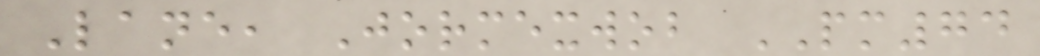Lane, Jormexwob PM74
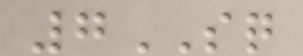7SQ
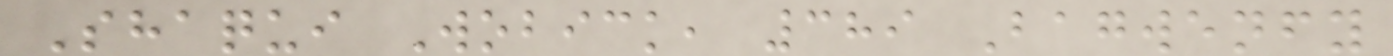Shaqui Wobick, 389 Bagwenfy
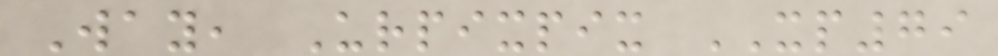Way, Urpixpix XP79
